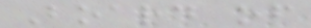Board of
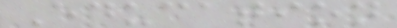Education
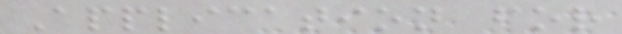Application for
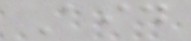Aid
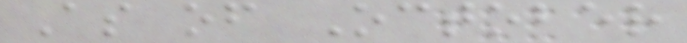As of October
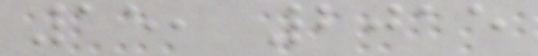15, 2015
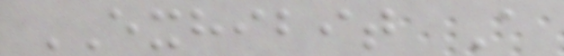EXHIBIT A
